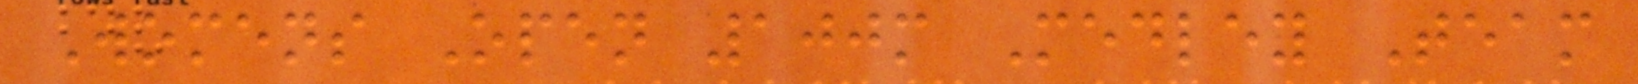Womens Open 100m Medley Team
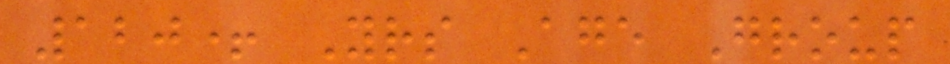120+ Yrs Age Group
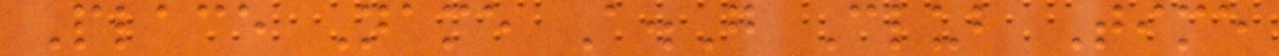Place Name A.G Club Time
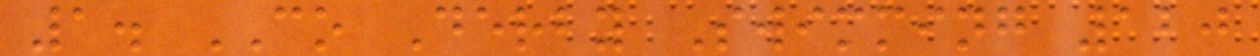1. CO Derby Swimming 120
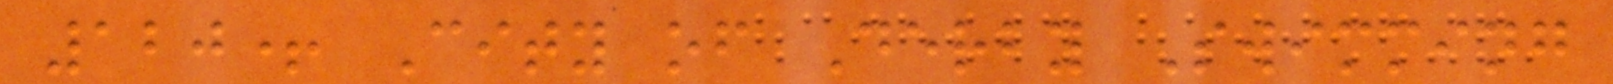120+ City of Derby Swimming
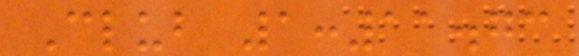Club 1:11.73
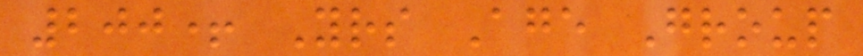200+ Yrs Age Group
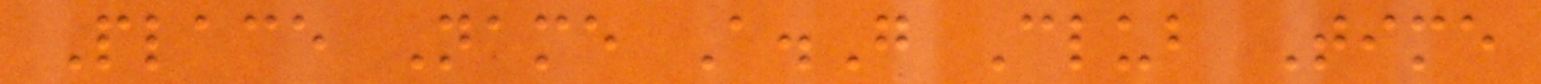Place Name A.G Club Time
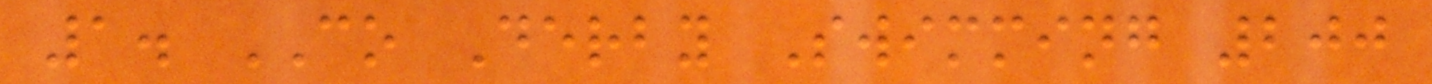1. CO Derby Swimming 200
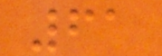61
